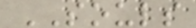SOULS
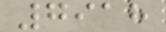7918
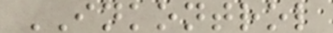INKONTROL
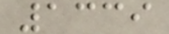1339
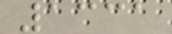1331
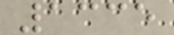1335
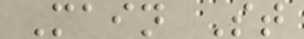Main St
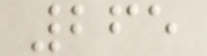265
